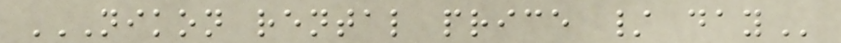NIKON RENTAL PRICE / DAY
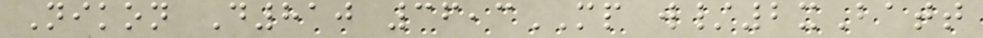Nikon D810 36,3MP w/2xBatt
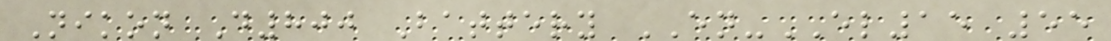Nikon D800 Battery EN-EL15 55
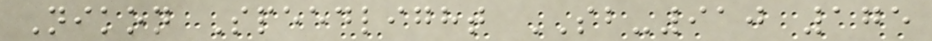Nikon Speedlight SB-910 175
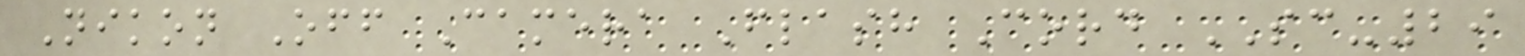Nikon Off Camera Flash Cord SC-29
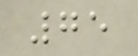75
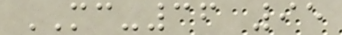MC-36 95
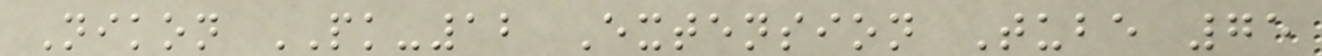Nikon PK-12 Extension Tube 75
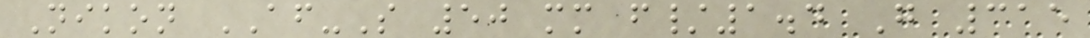Nikon AF-S 50 mm f/1.4 G 315
